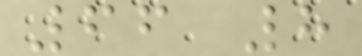66 8
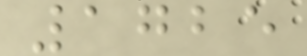1725
